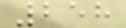258
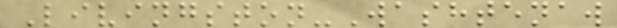Livingston-Washtenaw
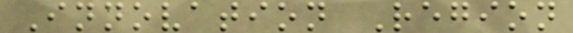Innovation Region
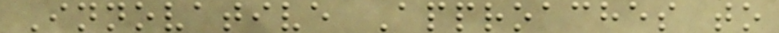Innovative Approaches to
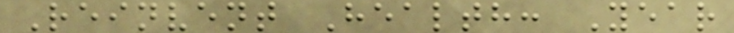Reinvent Health: Year
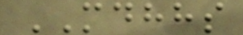MDHHS
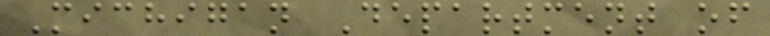Michigan Department of
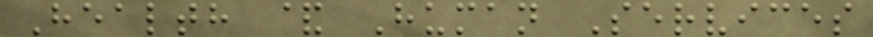Health & Human Services
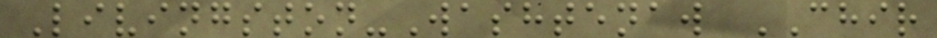Livingston-Washtenaw CHIR
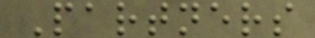Partners
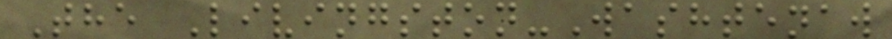The Livingston-Washtenaw
